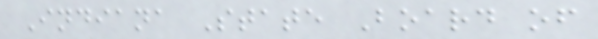Indiana State Board of
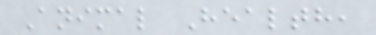Animal Health,
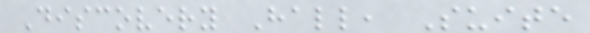Discovery Hall, Suite
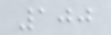100
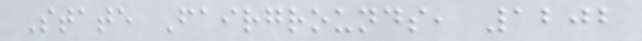State Fairgrounds, 1202
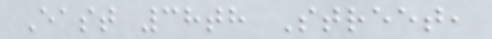East 38th Street,
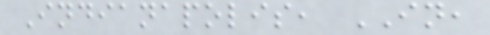Indianapolis, IN,
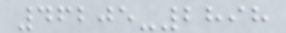46205-2898
